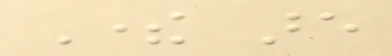There are
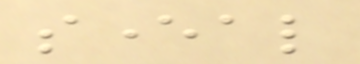several
